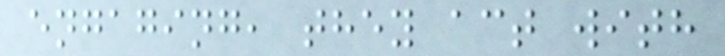engaging, they act with
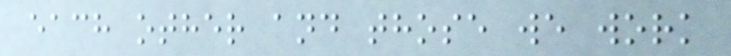each other and those we work
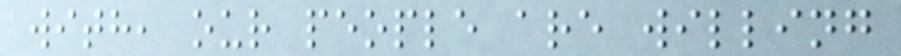with, our people are willing
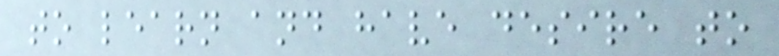to learn and have desire to
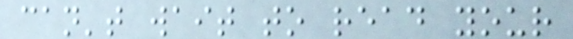can't wait to read your
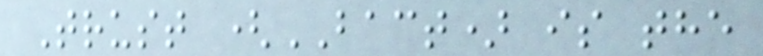Trust (BACT) is the
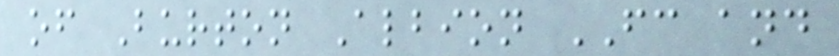of Burton Albion FC and
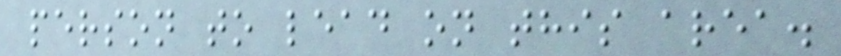person to lead on this area.
